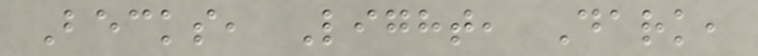Becks, Light, Dark,
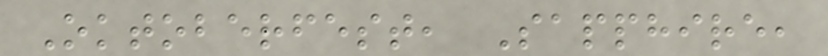Oktoberfest, Sapphire,
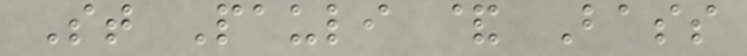St Pauli & Bass
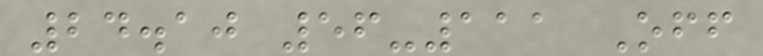24.10 56-111 Off
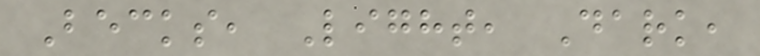Becks, Light, Dark,
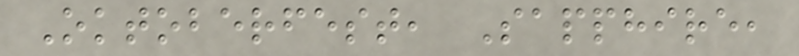Oktoberfest, Sapphire,
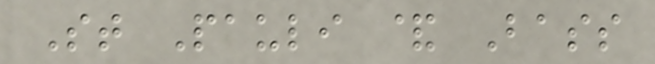St Pauli & Bass
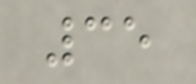35
